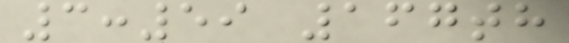3:59 167th
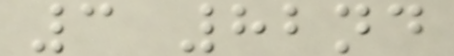3 82nd
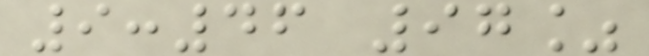9:46 97%
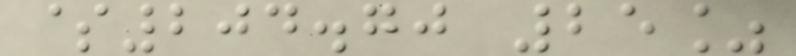$204.70 25%
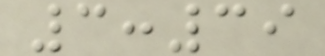3:39
